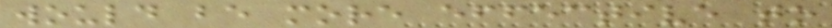would be more effective to
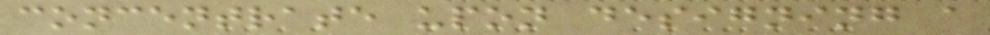concentrate upon designing a
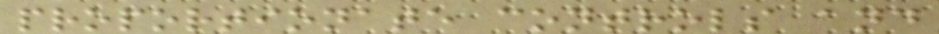proportionate controls and
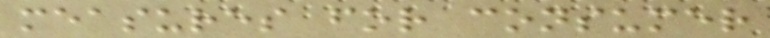measures for consumer
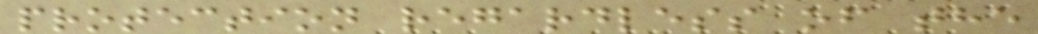protection regardless of the
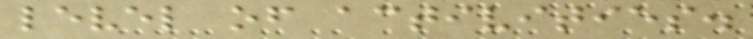level of activities.
